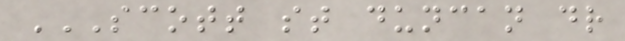SCOTT ST DUNCAN DR
